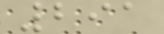291
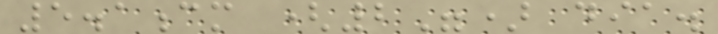5.1cm (2") dia.
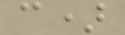c)
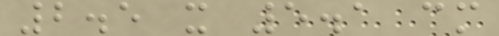2.5 x 5.1 cm
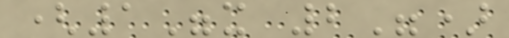(1"x 2")
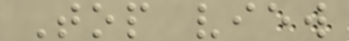Top view
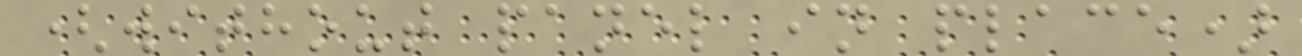(without panel in place)
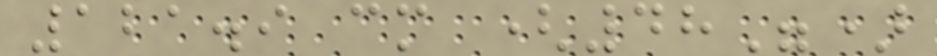121.9 cm (48")
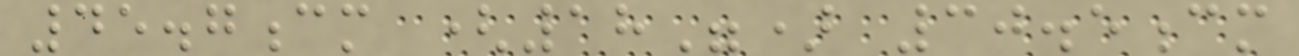45.7cm (18") 30.5cm
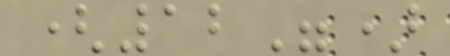(12")
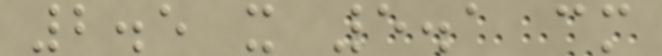2.5 x 5.1 cm
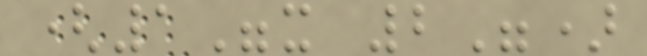(1"x 2")
